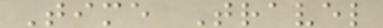Time Travel
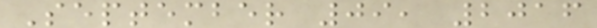September 09, 2016
